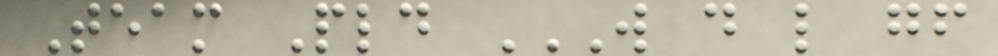Team Pld W D L GF
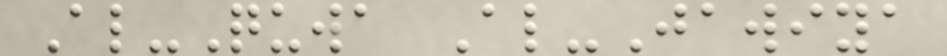Al-Quwa Al-Jawiya
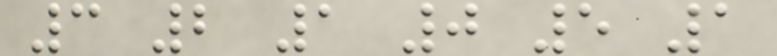3 2 1 0 5 1
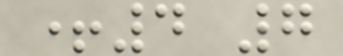+4 7
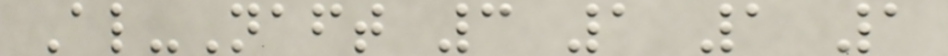Al-Naft 3 1 1 1
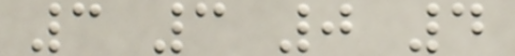3 3 0 4
